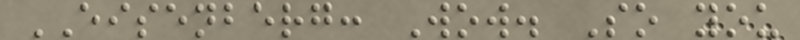EISENBERG: Wow. So you
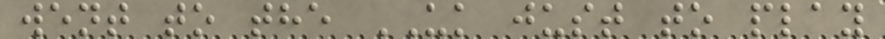went to the UK just to play
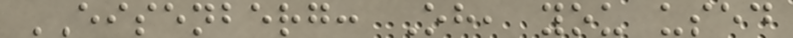EISENBERG: Oh, you used
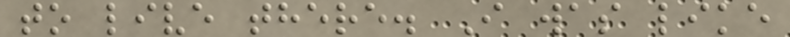to live there. I was like
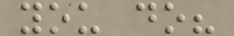you do?
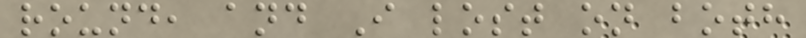round, and I lost on both
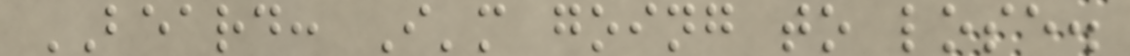BEARD: I'm going to lose.
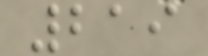219
